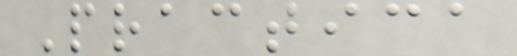Practica
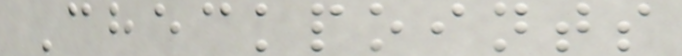Checkpoints
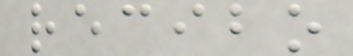recibo
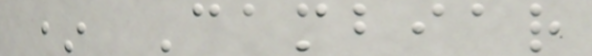* Cambiar
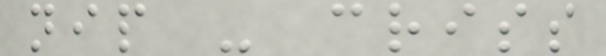nip - criss
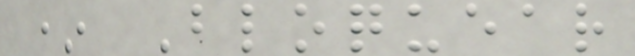* Bloquear
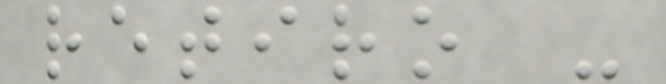retiro -
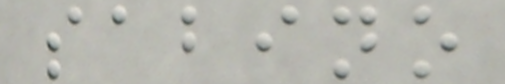sabino
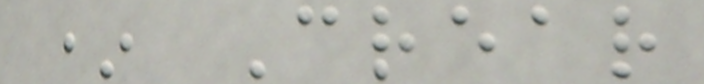* Crear
